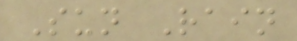Sun Rain
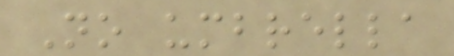No umbrella
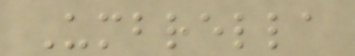Umbrella
